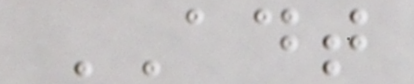ADT
